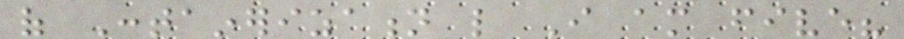of Containerization like I am five?
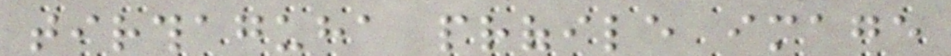tirthaguha profile image
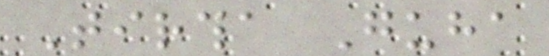Tirtha Guha
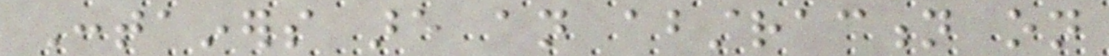Containers are an abstraction on
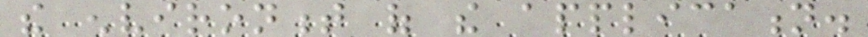the environment of the application.
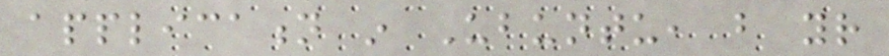application in Ubuntu, but your
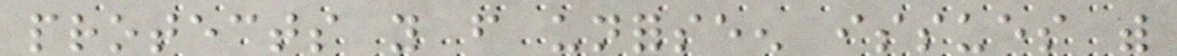protects you from unforseen issues with
